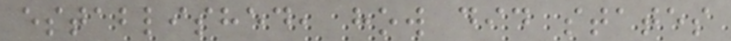established, how did states
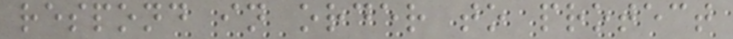respond in order to protect
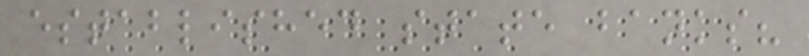established state banks?
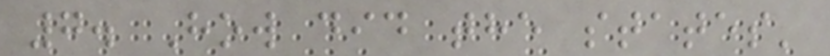7. How did the states'
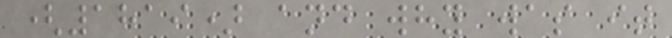(1819) and why was it
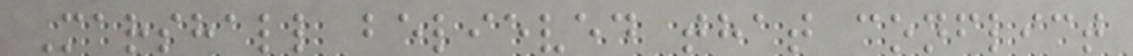Marshall believed that conflict
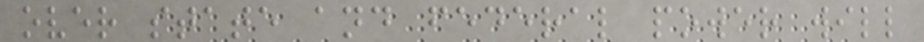over state and federal power will
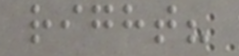right?
